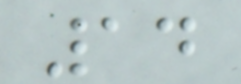14
